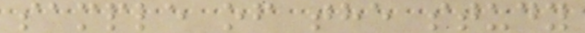sample of the study
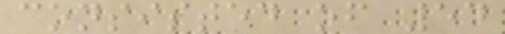consisted of 54
